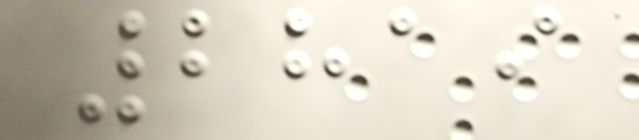2819
